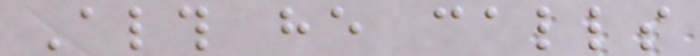Although he calls
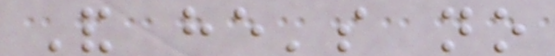And he's no
